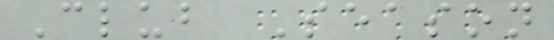Club Season
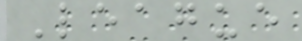League
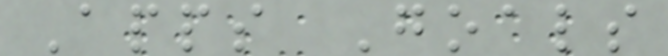Apps Goals
